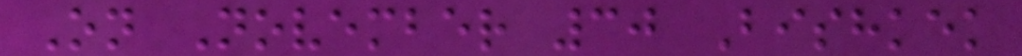On November 30 Bishkek
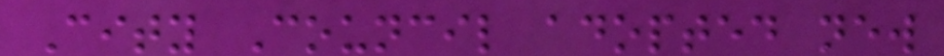City Council adopted new
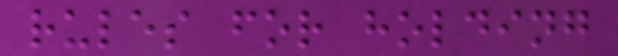rules for holding
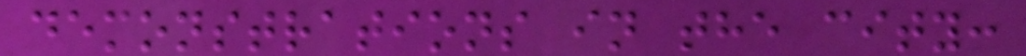demonstrations in the city:
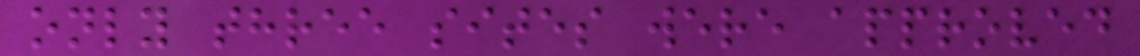only three sites were approved
